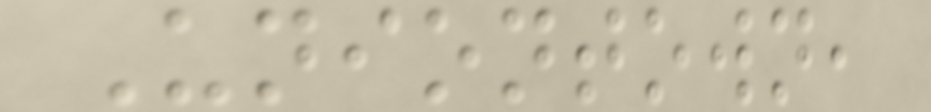Uniontown,
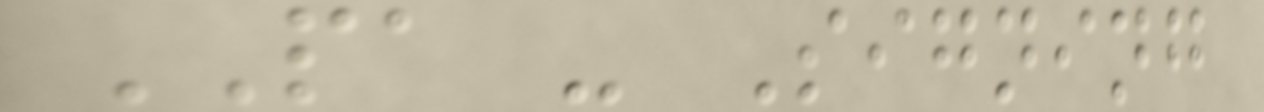PA - Signing
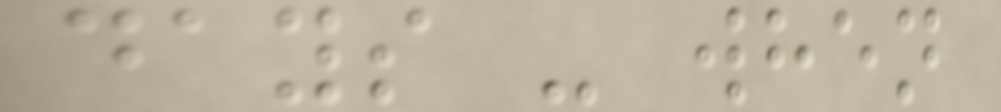days - when
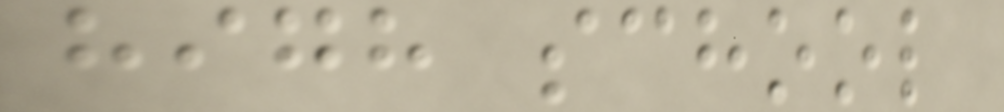high school
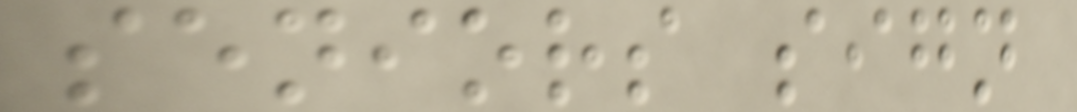seniors sign
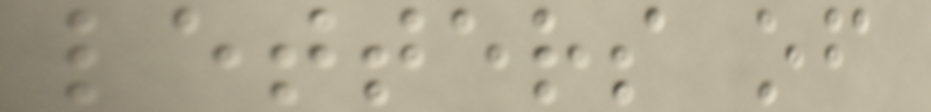letters of
